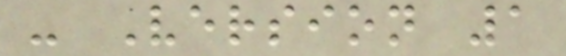- Version 1
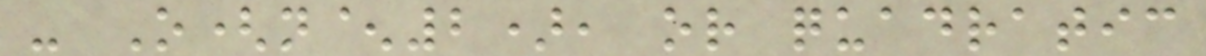- O(n^2), or quadratic
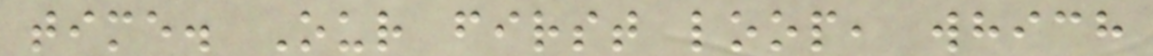time. Our first loop, which
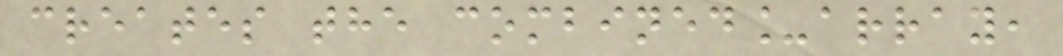creates the combined_array,
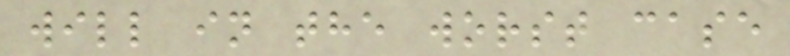will in the worst case
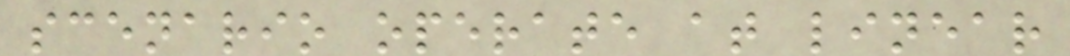scenario operate at linear
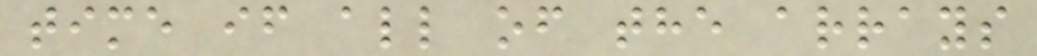time if all of the arrays
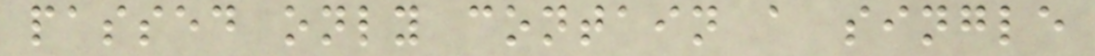passed only contain a single
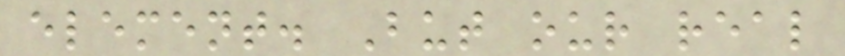element. But our real
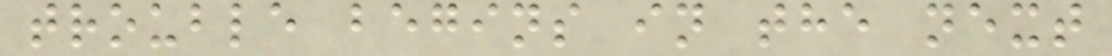trouble begins in the next
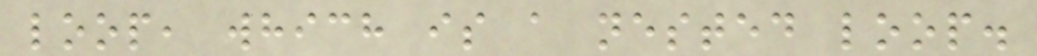loop, which is a nested loop.
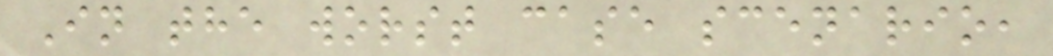In the worst case scenario,
